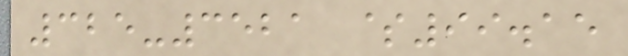325-3521 $99.15
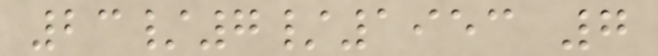23/7/1953 7
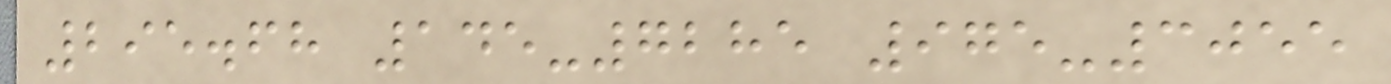295.68 145-7285 975-3055
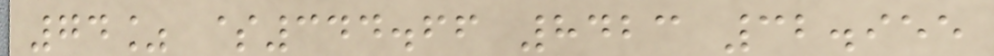74% $344.66 8423 32.955
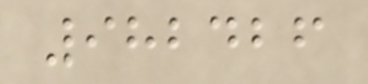982426
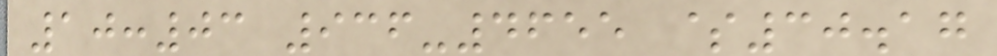10:03 936-4655 $30.17
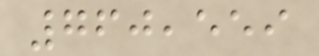760,559
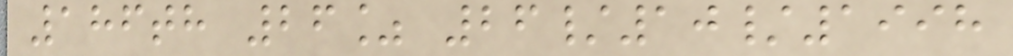186th 26% 26/10/1998
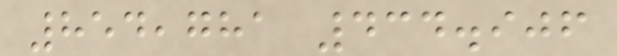854,781 434.906
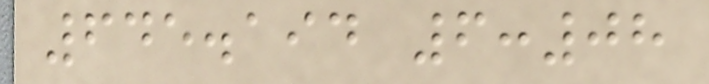645.194 6:08
